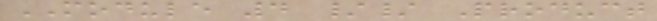MODULE 4 // Product
